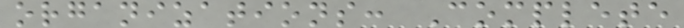organizations: Complete
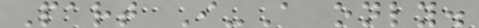Part I-A only.
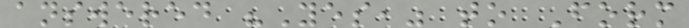answered "Yes," to Form
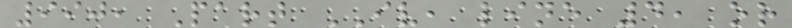990, Part IV, line 4, or
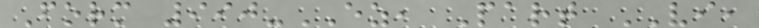Form 990-EZ, Part VI,
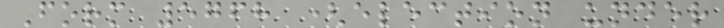Form 5768 (election under
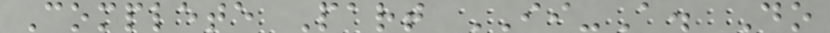Complete Part II-A. Do
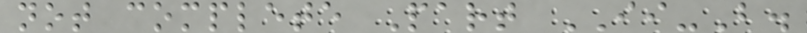not complete Part II-B.
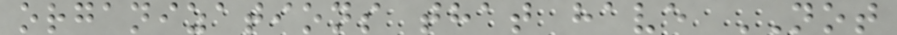organizations that have NOT
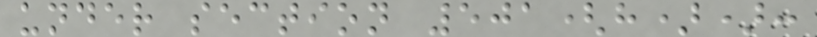under section 501(h)):
